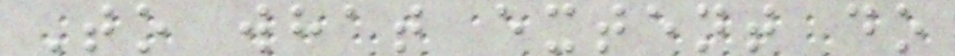To what extent do
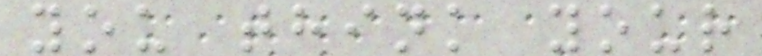you think your
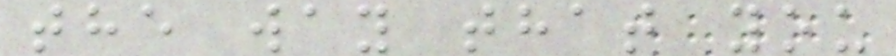the way that you
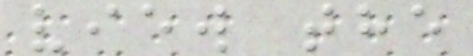view the
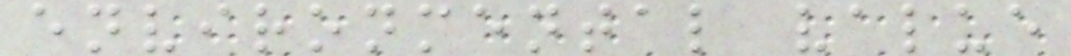environmental value
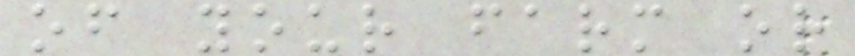of your farm or
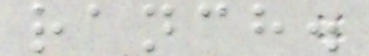ranch.
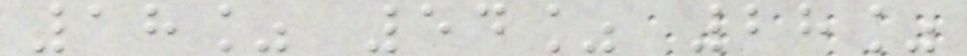18% 54% 28%
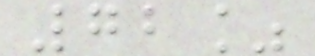72%
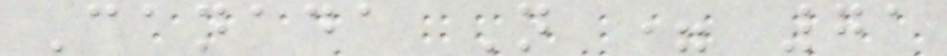Canada N = 71
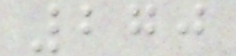270
